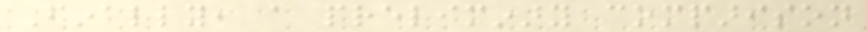Finally, a preliminary comparison
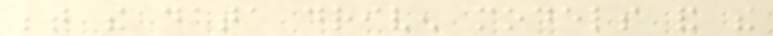between the data driven models and the
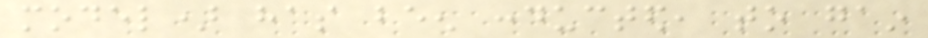model) has been conducted, to gain
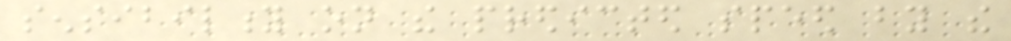sensibility on the predicted speed by the
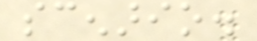scenario.
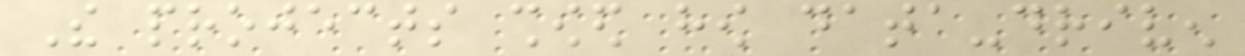The projects showed how data-driven
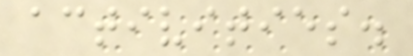activities.
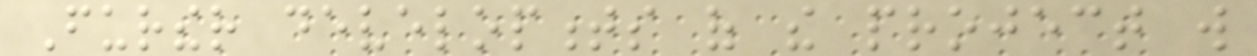Further developments of the project will
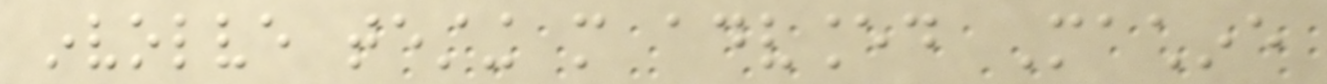involve testing more advanced Machine
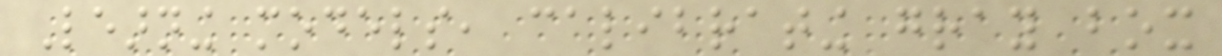Learning models, calibrating gray box
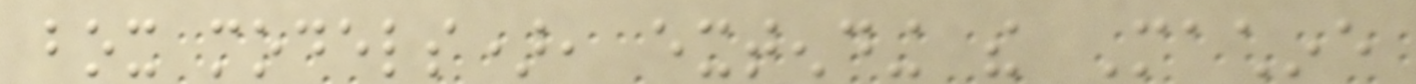box models), extending the Machine
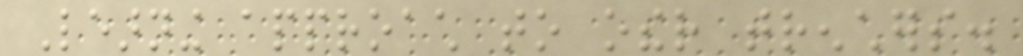Learning approach to other trenchers.
